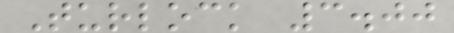Turlock 3.00
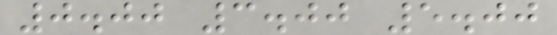0.00 3.00 5.00
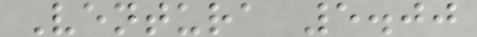Ventura 5.00
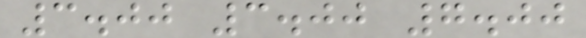3.00 3.00 7.00
